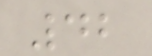42
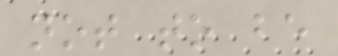not to be
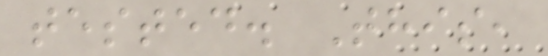tested. This,
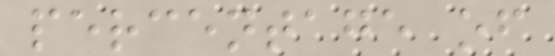percentage of
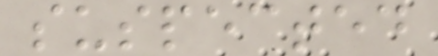suspected
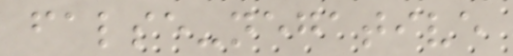false-negative
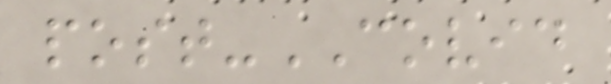post-COVID
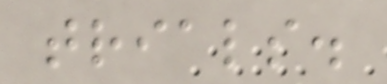trials.
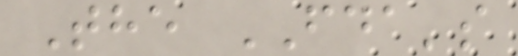The FDA's
